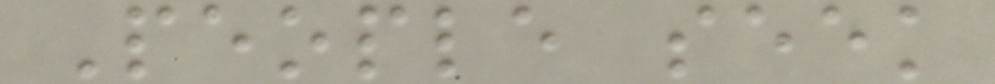People seek
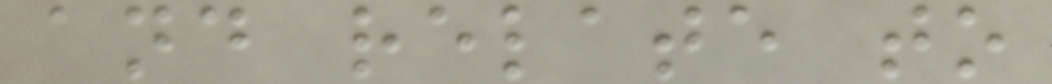and relate to
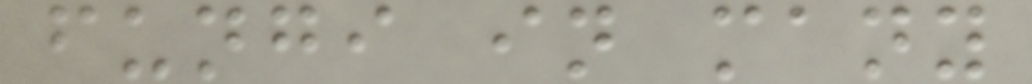fungi in many
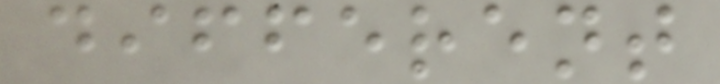different
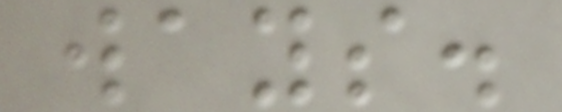ways.
